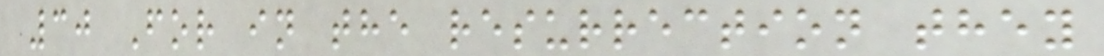30 For in the resurrection they
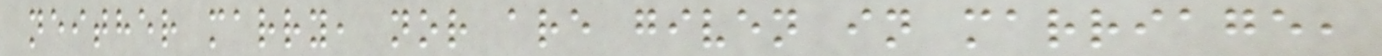neither marry, nor are given in marriage,
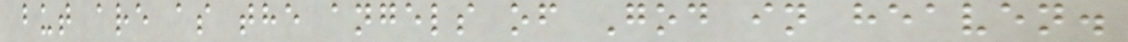but are as the angels of God in heaven.
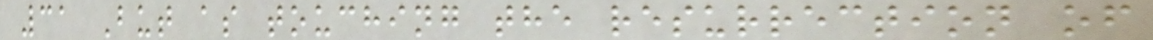31 But as touching the resurrection of
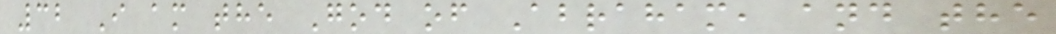32 I am the God of Abraham, and the
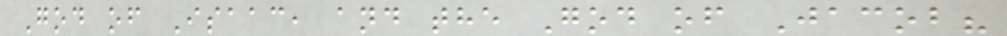God of Isaac, and the God of Jacob?
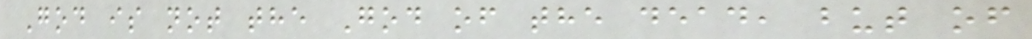God is not the God of the dead, but of
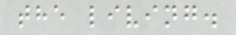the living.
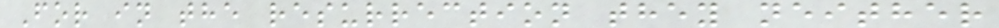For in the resurrection they neither
